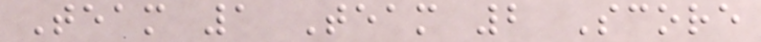Team 1 Team 2 Score
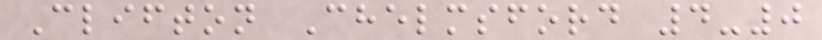Clifton Chelmsford 4-0
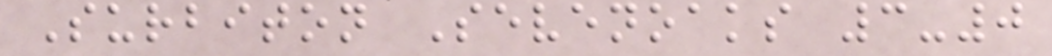Surbiton Sevenoaks 3-0
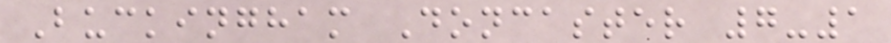Buckingham Doncaster 7-1
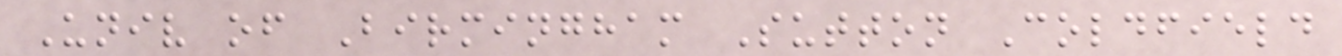Univ of Birmingham Sutton Coldfield
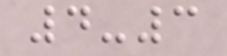4-3
